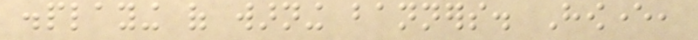displaying of warning banners. However,
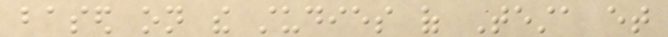based on the studies of Testa et
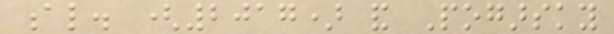al. (2017) and Pogarsky
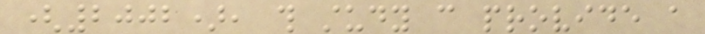(2002), this study can provide a
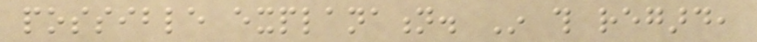possible explanation. In this regard,
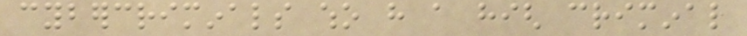cybercriminals who have a high criminal
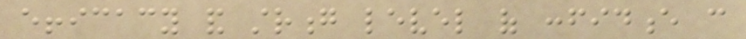efficacy and strong level of confidence can
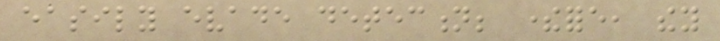easily evade detection; therefore, they
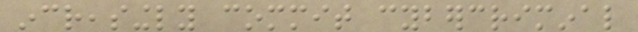increasingly commit cybercriminal
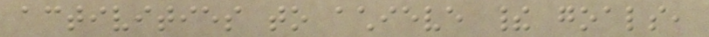activities to achieve their goals,
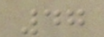47
